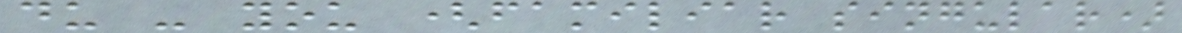du - you (familiar singular)
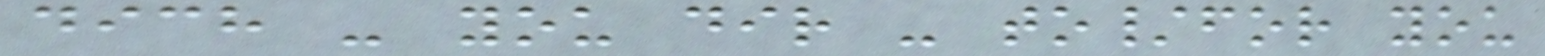dich - you dir - to/for you
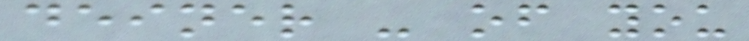deiner - of you
